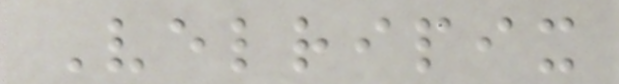Velripix
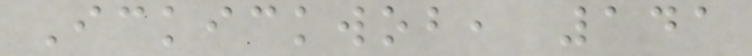Ickickwob, 141
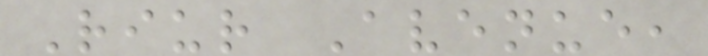Riur Avenue,
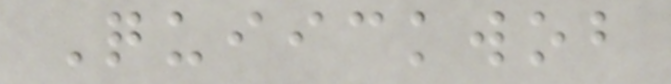Quiickwob
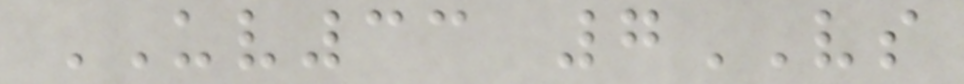UV33 7VS
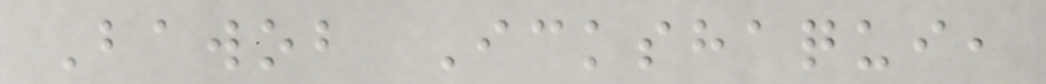Bawob Ickshaqui,
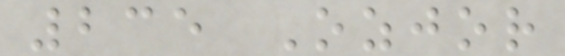235 Ozjor
